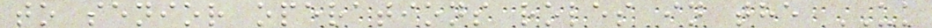to senior operations roles in the UK
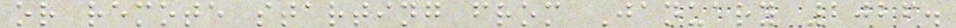or remote starting from January 2026.
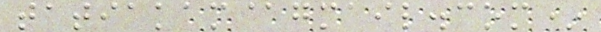tatiakam@gmail.com*
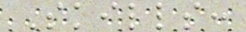Skills:
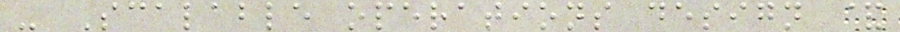- Scalable operations design &
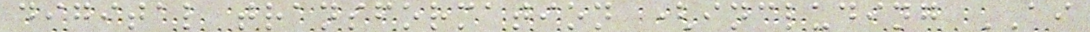digital transformation (including AI
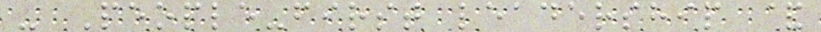- People-first leadership &
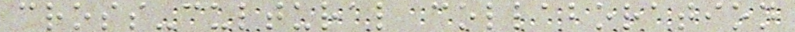cross-cultural collaboration
